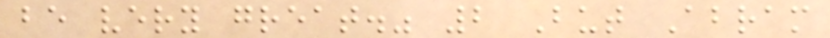be very great." 2 But Abram
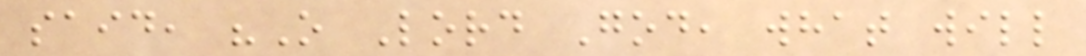said, "O Lord God, what will
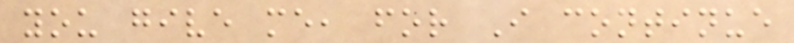you give me, for I continue
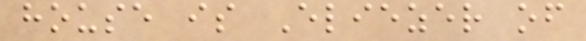house is Eliezer of
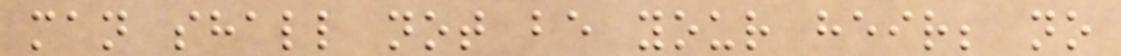man shall not be your heir; no
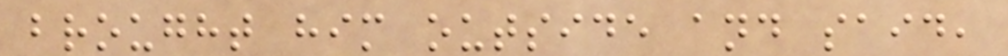brought him outside and said,
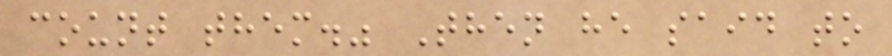count them." Then he said to
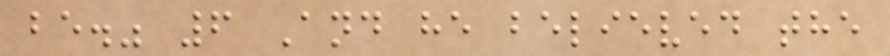be." 6 And he believed the
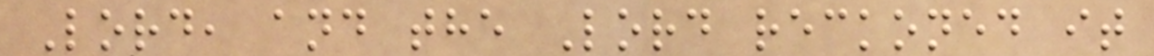Lord, and the Lord reckoned it
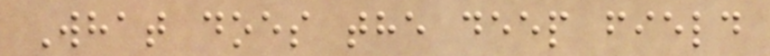What does the deep field
